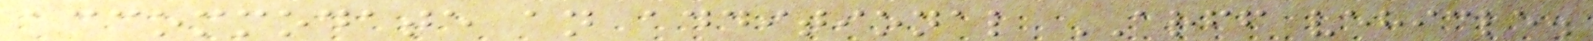accommodate an additional ARFF vehicle.
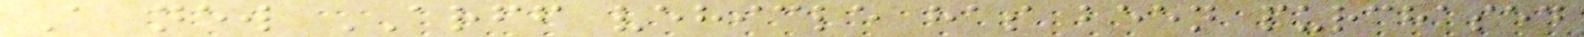A new ARFF vehicle has been purchased
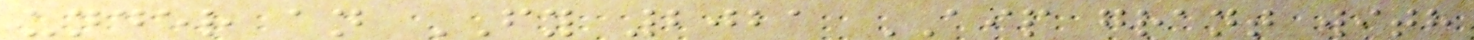under an FY 2021 AIP grant with
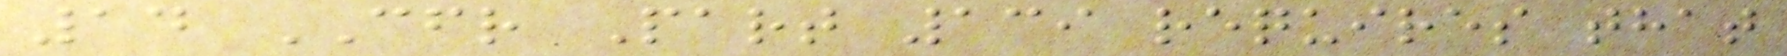14 CFR Part 139 requires that
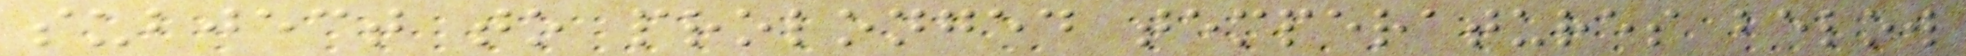subject to prolonged temperatures below
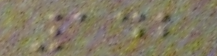142
